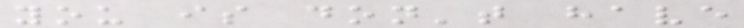you is don't have
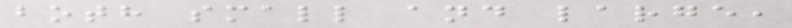both small and large,
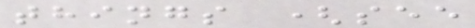things (see
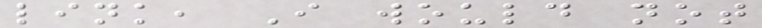link, I would not
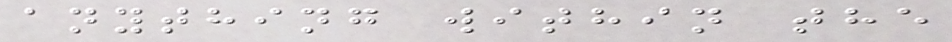anything within the
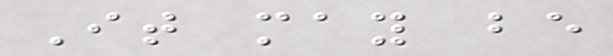It may be
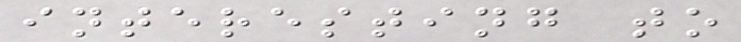interesting to
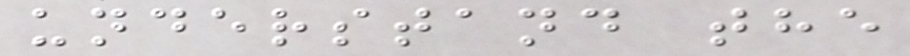understand the
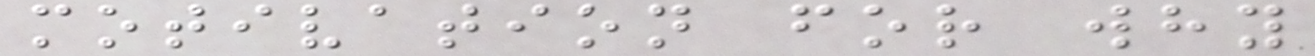motivation for why
